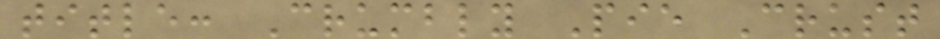title: Crumbly Pie Crust
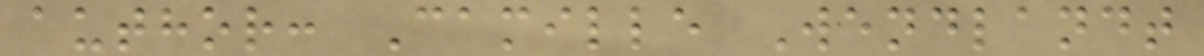author: Camille Wendlandt
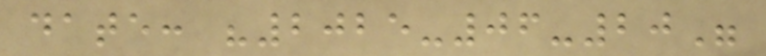date: "2025-06-20"
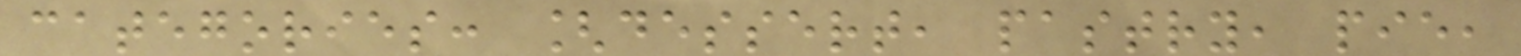categories: [dessert, pastry, pie,
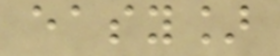easy]
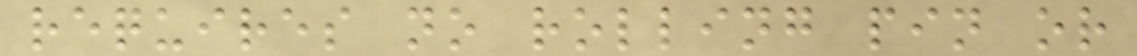requires no rolling pin or
